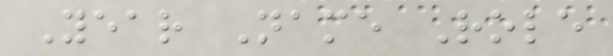Year Name Role
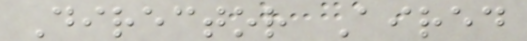Director Aired
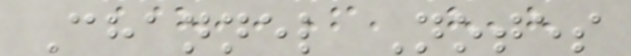Channel Notes
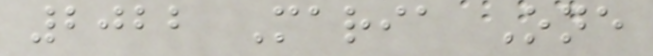2022 Maria One
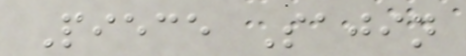Piece Sajin
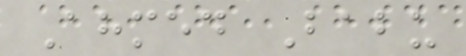Ahmed Babu
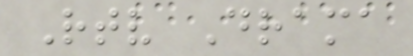Rtv Drama
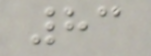83
